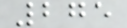275
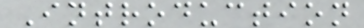Introduction
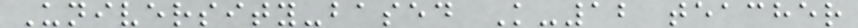University-based K-12 teacher
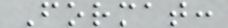Format:
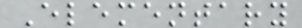Elementary
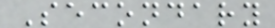Secondary
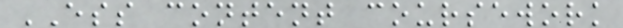ESS content coursework
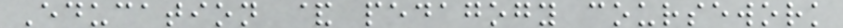Education & pedagogy coursework
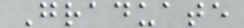Graduate
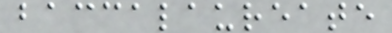baccalaureate
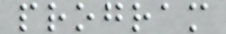program
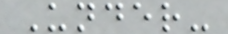Under-
